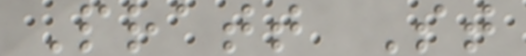Pratt St
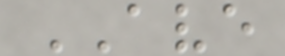AVE
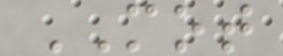MOT
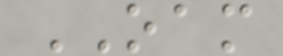OAM
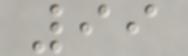99
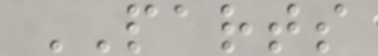PARTS
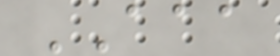AAA
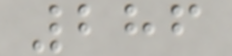286
